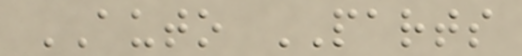AUTO PARTS
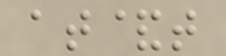at&t
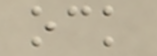ock
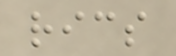rics
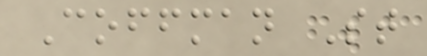Coffman St
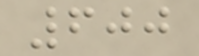600
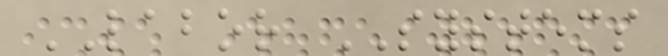LABOR SYSTEMS
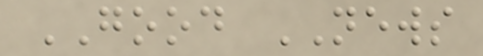GOOD NEWS
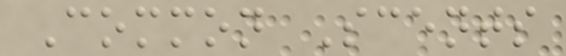Common Scents
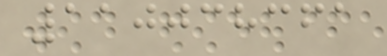110038361
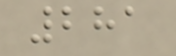281
